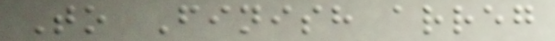To Finish arreg
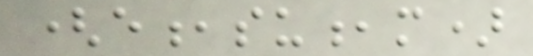(e,su,m)
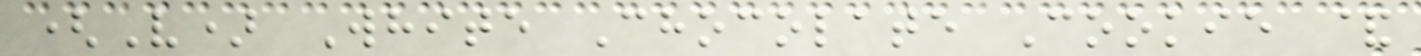(V) White Chocolate Cookie &
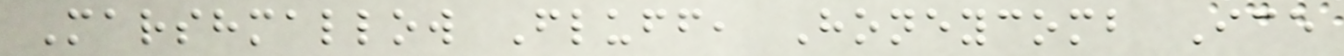Marshmallow Fluff, Honeycomb Ice
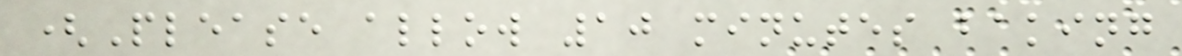(Please allow 10 minutes baking
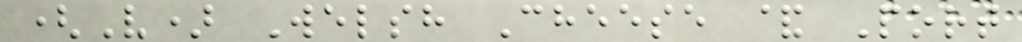(V) Welsh Cheese & Port
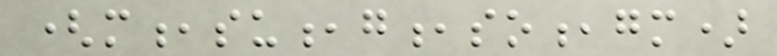(m,su,g,so,gm)
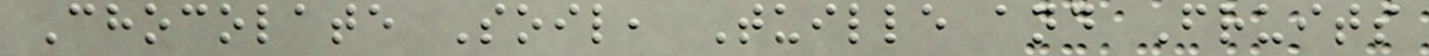Chocolate Soil, Tuille and Fruits
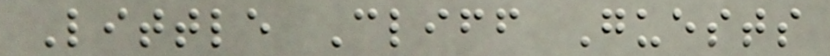Little Cliff Guests
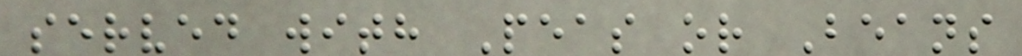served with Peas or Beans
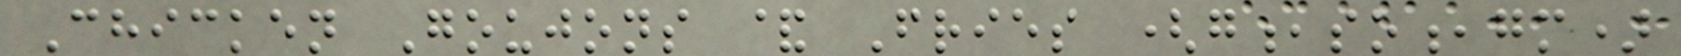Chicken Goujons & Fries (g,so,gm)
